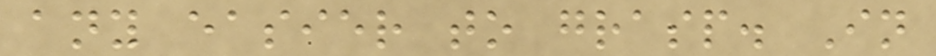any easier to grasp. In
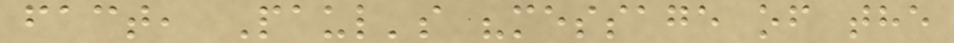fact, Paul's "message of the
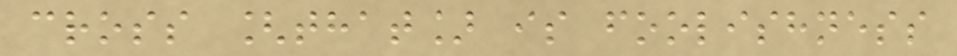cross [that] is foolishness
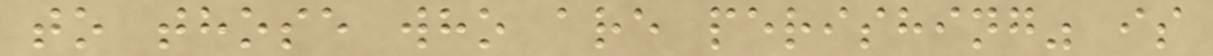to those who are perishing" is
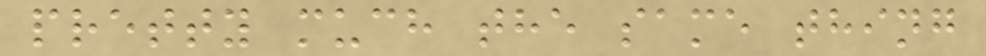pretty much the same thing
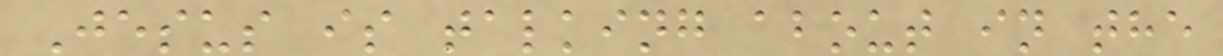Jesus is talking about in the
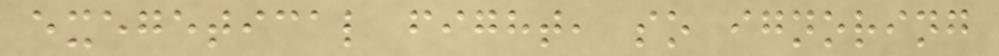exegetical fight, so ignoring
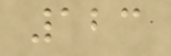123
